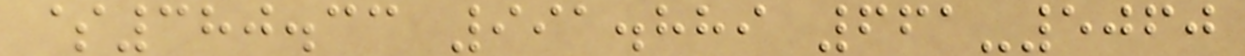$380.33 991.889 661-5060
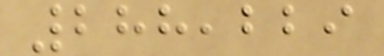288,229
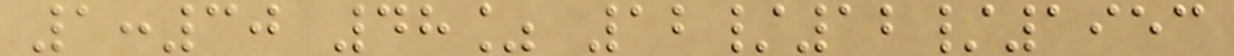1:30 48% 12/12/1953
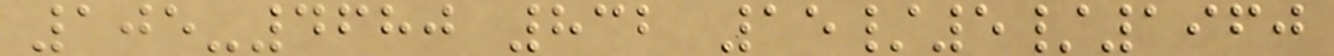105-4680 832 15/5/1960
